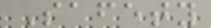Safety
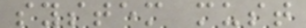system must
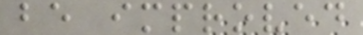be improved
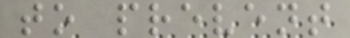to prevent
